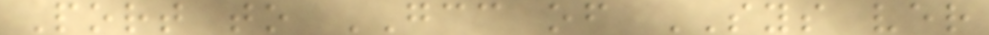Port to GCC of SYS ver
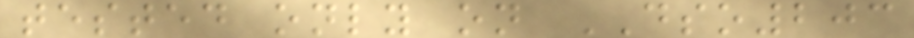tested only on DSO203
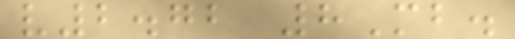v2.72 8Mb.
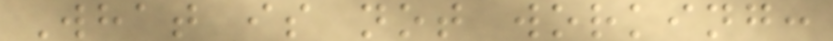What is not working:
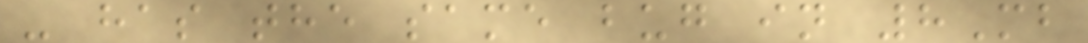- has the same bug in 8Mb
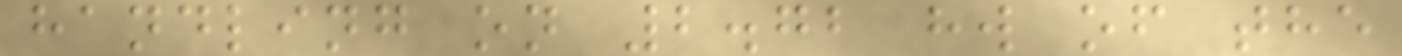handling on 2.72 hw of the
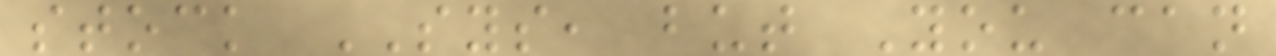stock SYS, but You can
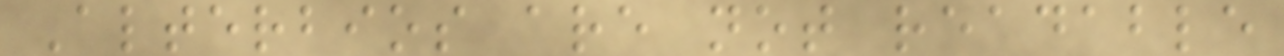Alterbios are not readable
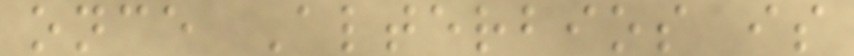once Alterbios is
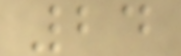24
